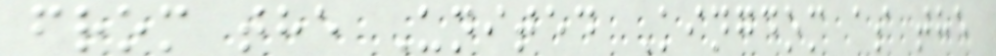from the United Kingdom as the
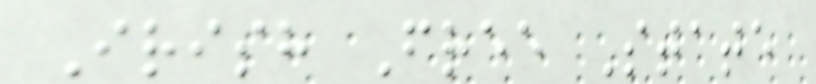Irish Free State
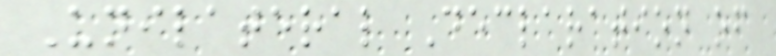Unilateral Declaration of
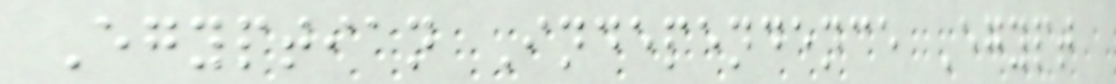Egyptian Independence Egypt
